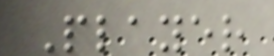Player
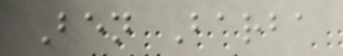Ben Barba
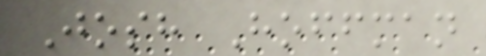Josh Hoffman
